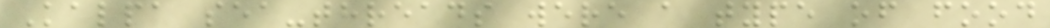Kalpa sea-threads were a type of food
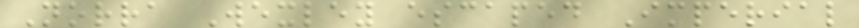Norra Wexley escaped Imperial
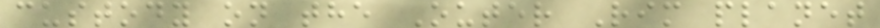custody on the Outer Rim planet
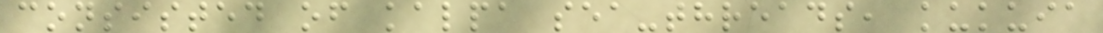consisted of kalpa sea-threads, kukuia
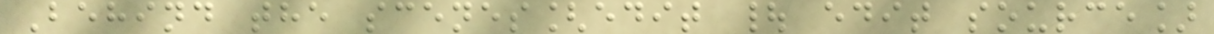Behind the scenes[edit | edit source]
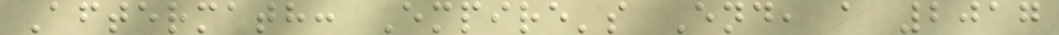Aftermath: Empire's End, a 2017
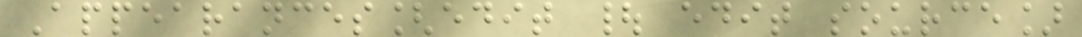Appearances[edit | edit source]
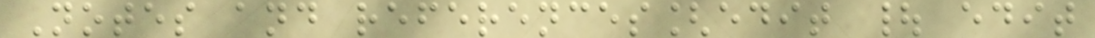Notes and references[edit | edit
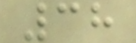38
